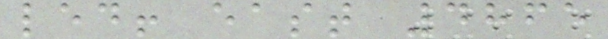led! east 4865
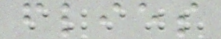flies
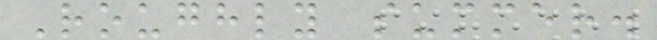Roughly summer.
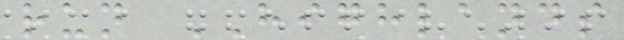run HIGHLANDS
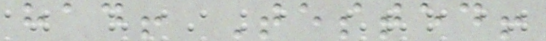had! Tested!
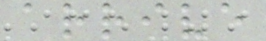arrive
